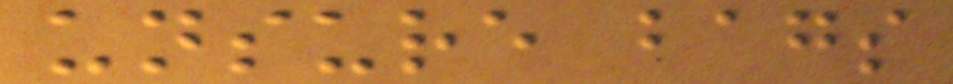unsure bags
